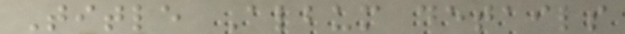Title Album details
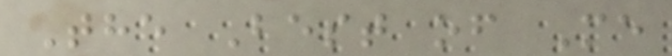The Best of Me
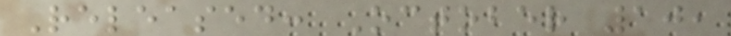Released: October 10,
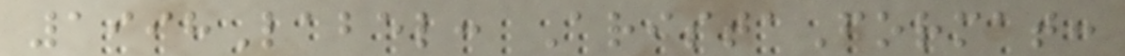1998Label: AristaFormat:
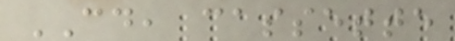CD, cassette
